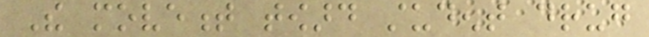The movement toward student drug
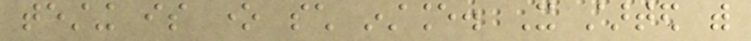testing is one such instance. It started with
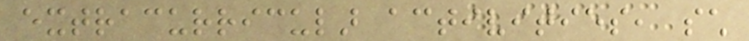extracurricular activities, such
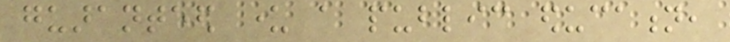guaranteed under a public education,
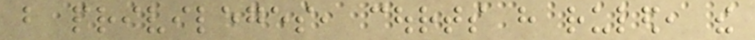but privileges, courts have ruled, the
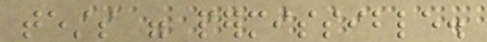tests were permissible.
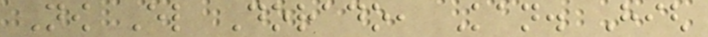Now El Dorado, Kan. High
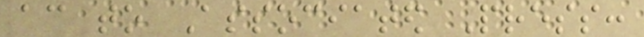according to Associated Press:
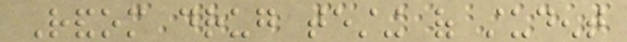Random drug testing of student
